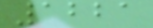1221
